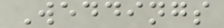Weddings
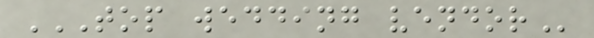TOP WEDDING VENDOR
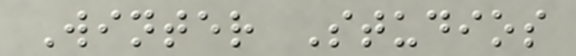Winter Studios
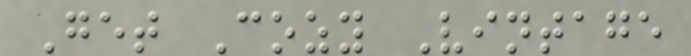Get Cozy Vintage
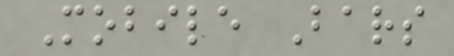Mobile Bars
